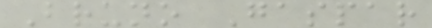Bruno Gaspar
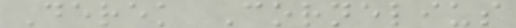Derek Cornelius
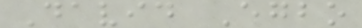David Egbo
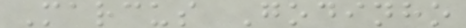Marcus Godinho
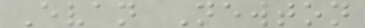Evan Newton
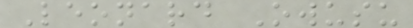Leonard Owusu
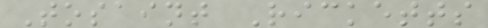Tosaint Ricketts
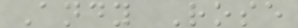Andy Rose
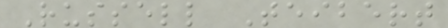Russell Teibert
